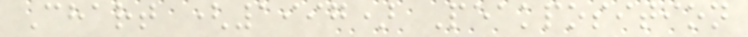Chart (1997) Peakposition
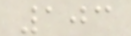103
